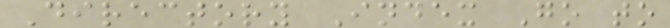Directory Index Go to
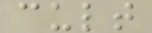cult
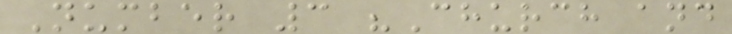Number 3 "Church and
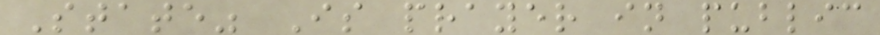State" Is prayer in public
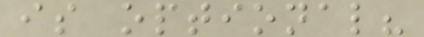is optional?
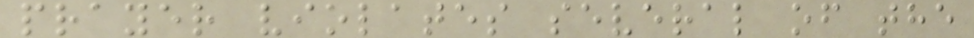prayer violates several of the
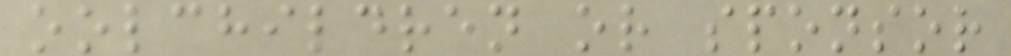oolchildren or sponsor
